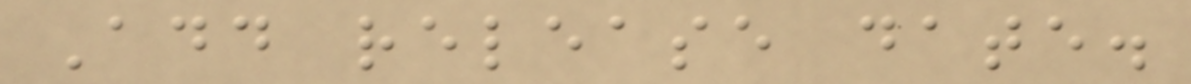Add release date.
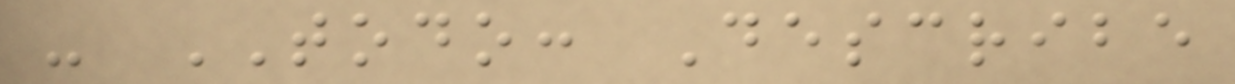- TODO: Describe
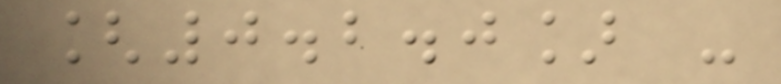[0.2.0] -
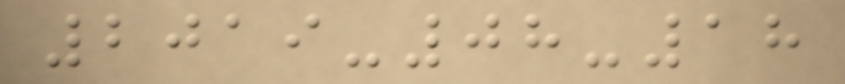2019-08-18
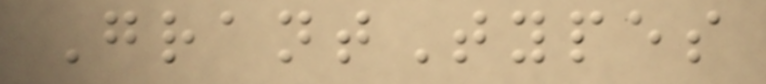GrantTypes
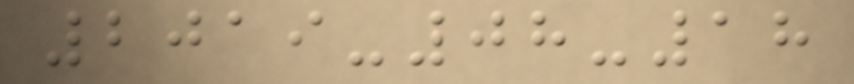2019-08-18
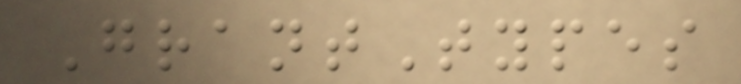GrantTypes
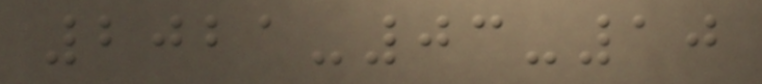2021-03-10
